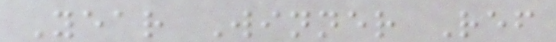Year Winner Ref
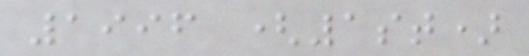1996 (1st)
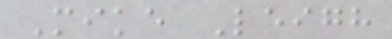Mike Leigh
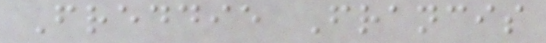Freddie Francis
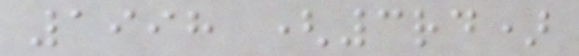1998 (3rd)
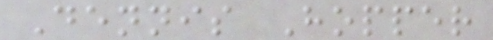Dennis Hopper
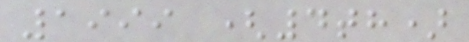1999 (4th)
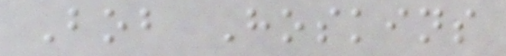Bob Hoskins
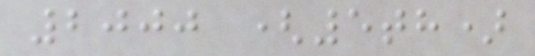2000 (5th)
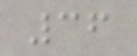36
